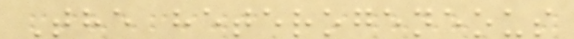The heterogeneous
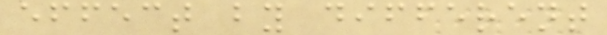effect by different
